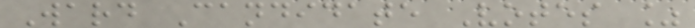Ward Candidate Votes %
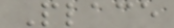Place
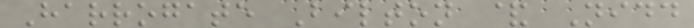Harrogate Bilton & Nidd
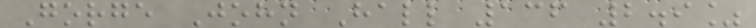Gorge John Hall 136 2.9%
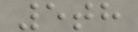5th
